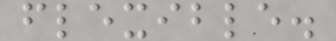flexible.
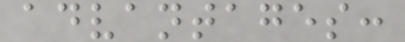advantages:
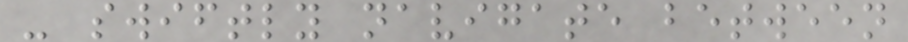- swiftly navigate between
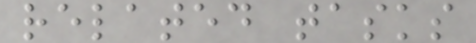related tasks
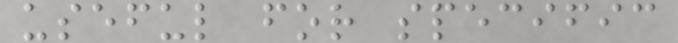useful for specific
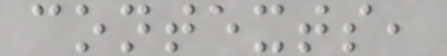contexts,
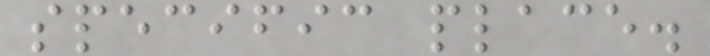specific place.
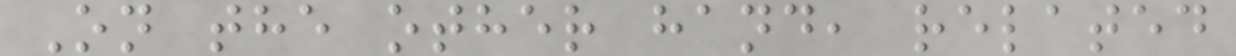On the other hand, related
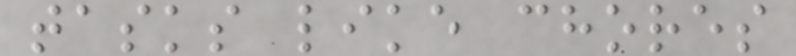tasks like chores
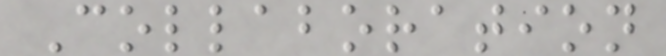Collaboration
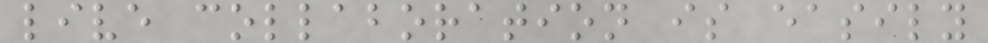live collaboration is easily
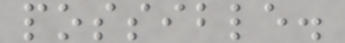possible.
